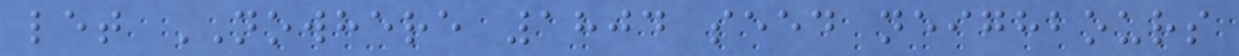let NOWHERE 1804 seed neighbours
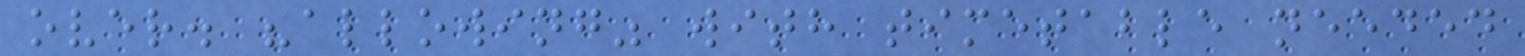over. "allowing" with timetable needed
